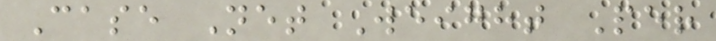Case Net Weight Per
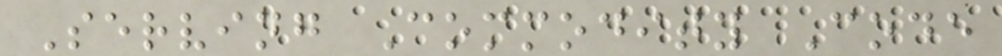Serving Commodity Code
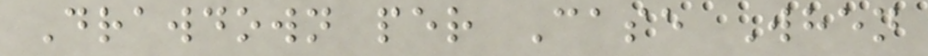Drawdown per Case When
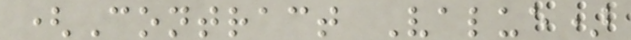(Contract Value)
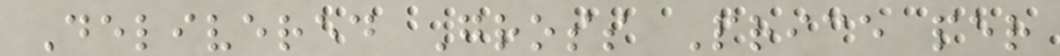Delivered Gross Price per
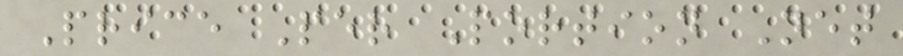Price Per Portion Net
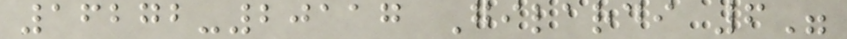16272-20117 Gilardi 6"
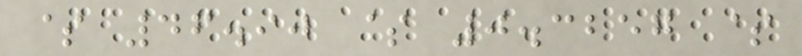$ 46.90 $ 0.3257 $
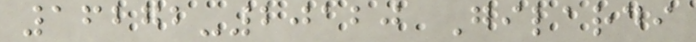16272-20120 Gilardi
